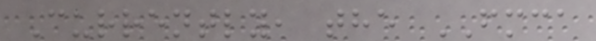Currently, the FMCA
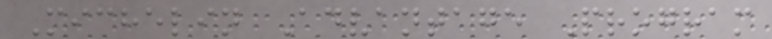Michelin Advantage Program
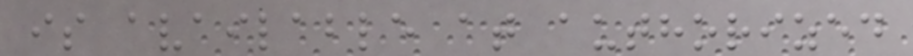is available at authorized
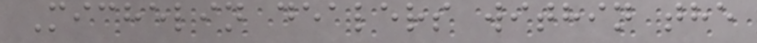Michelin dealers within the
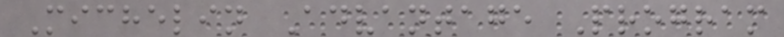Michelin Advantage Program
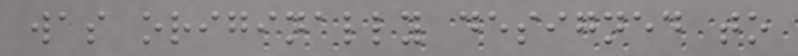was originally designed to
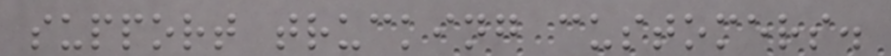support trucking customers.
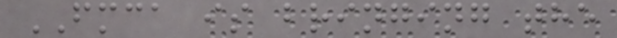FMCA is bringing the
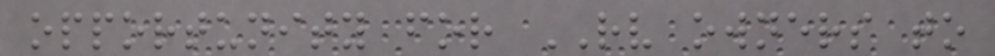opportunity for RV owners to
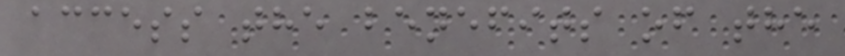access the benefits of the
